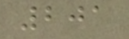201
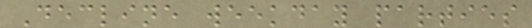Decline weekday parties
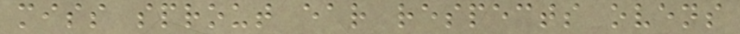miss sprout ear respects ovens
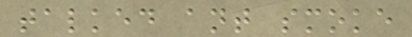talked ant smoke
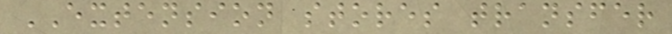EXTENSION stores transfer
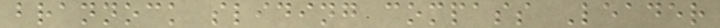brannock sliding compass Leader
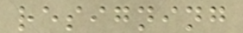resigning
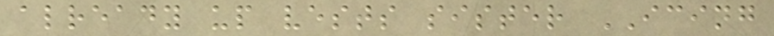already up vests sister ICING
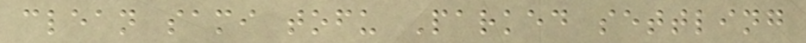clean sami tofu Parked settling
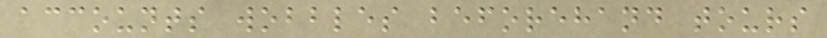accounts wobbles beforehand tours
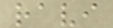ravi
